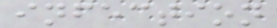infection
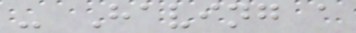- Having a
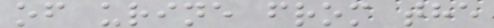of urine from the
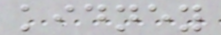kidney
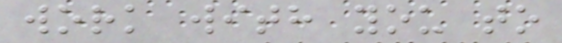work with you to
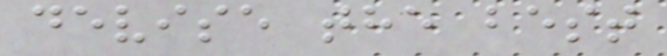devise the best
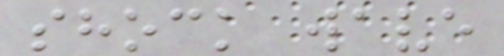shock wave
